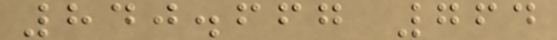840.667 764
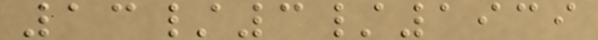13/3/1939
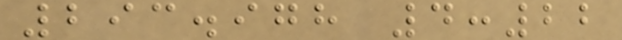293.978 4:22
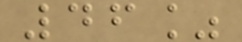46%
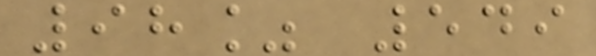98% 549
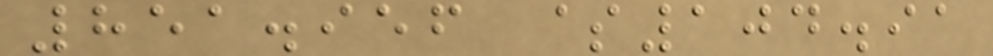851.956 $104.91
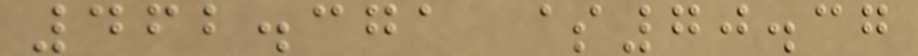462.371 $70.37
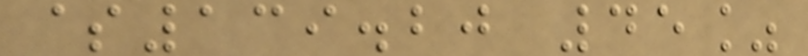$139.20 45%
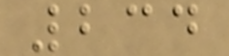234
